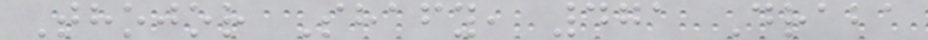Thojor Shafy, 471 Draba
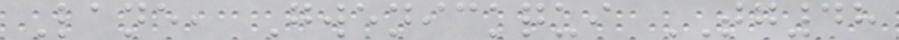Lane, Gwenickqui TG48
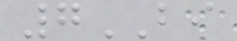7BI
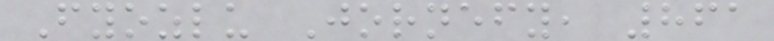Fyozlu Jornefy, 861
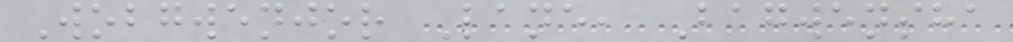Wobgwenjor Lane, Bagwensha
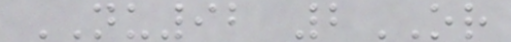NU92 2OR
